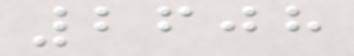2608
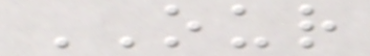OUR
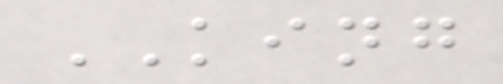KING
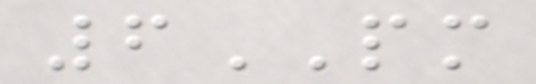6PM
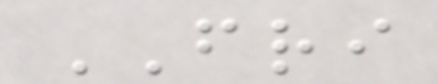FRI
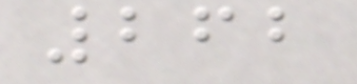262
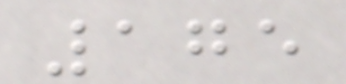175
